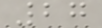27
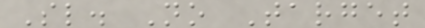Sl. No Target
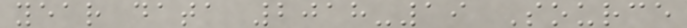year data 2018-19 Source
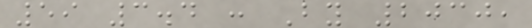59 3.4 : By 2030,
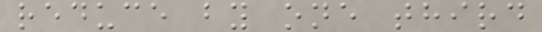reduce by one third
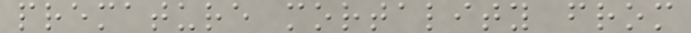premature mortality from
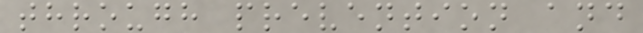through prevention and
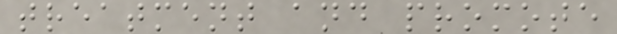treatment and promote
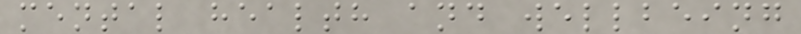mental health and wellbeing
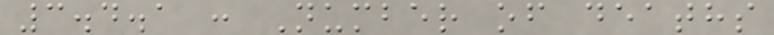3.4.1 : Number of deaths
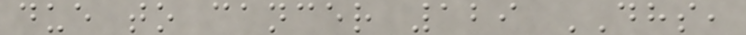due to cancer 129 DHS,
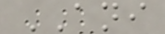ANI
